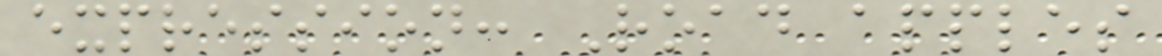expression: Road apples
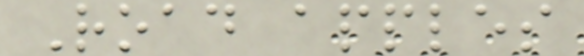Road apples
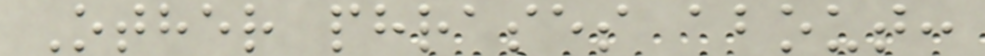Other phrases about:
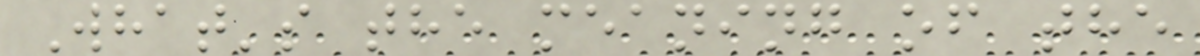What's the meaning of the
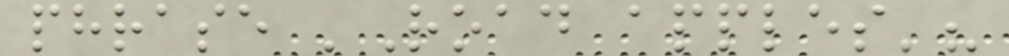phrase 'Road apples'?
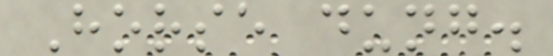Horse dung.
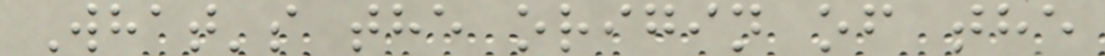What's the origin of the
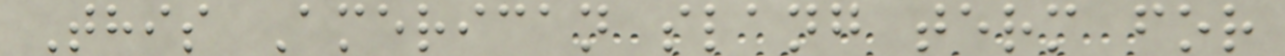This American slang term for
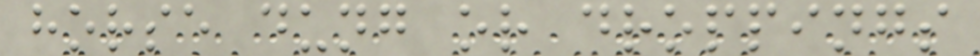horse dung or droppings
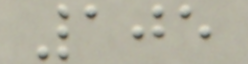105
